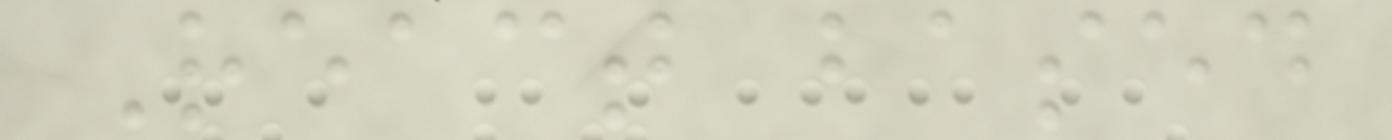React based
